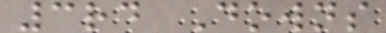3rd Downs
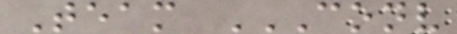Team CONV
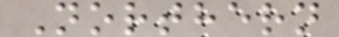Northern
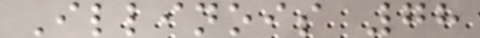Illinois 78
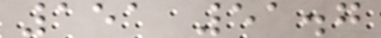151 51.7
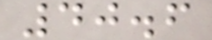40.6
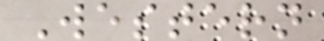Western
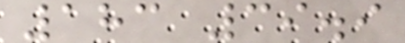183 39.9
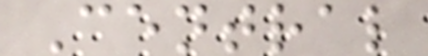Central
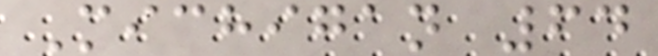Michigan 64
